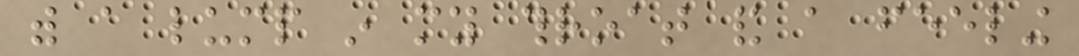with a lump in my throat and a feeling
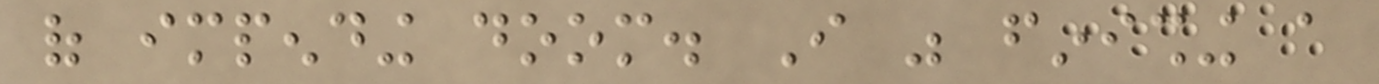of impending doom. I was finishing a
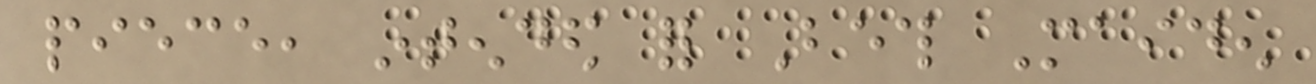piece, intended for Beth Maiden
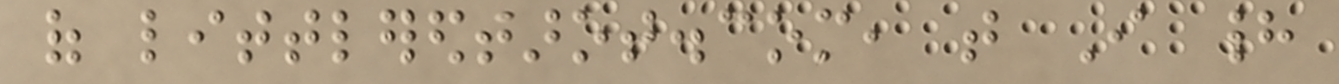of littleredtarot.com, that I had
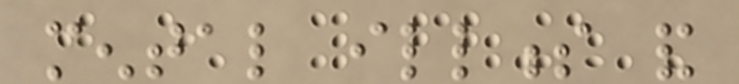mental illness and
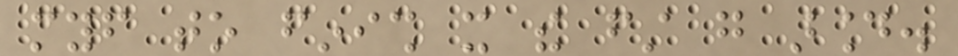myself to finish it the first go around.
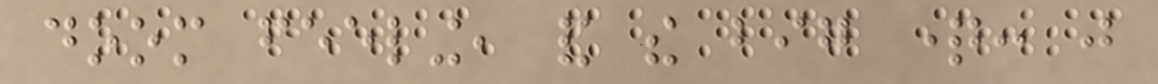doom feeling, and the big question: just
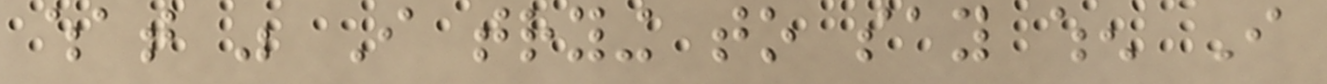what was I trying to say when I
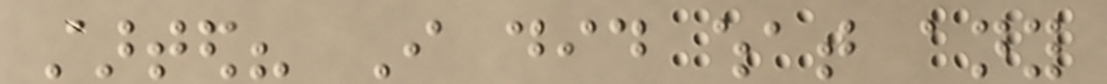started? I did what any
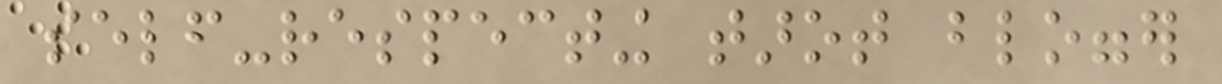self-respecting tarot blogger
